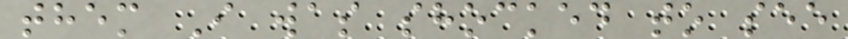them I was shocked to see
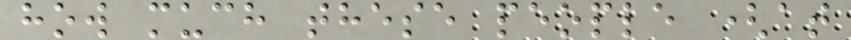how much these people (at
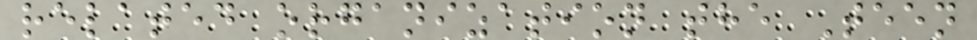related organization the Teen
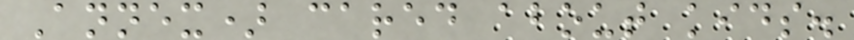Annex) cared about kids.
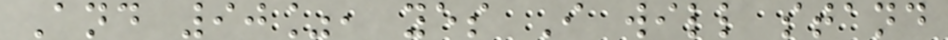And 90%, yes I will stand
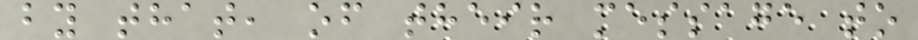by that, of their message to
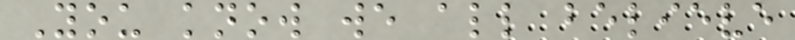You know we all believe
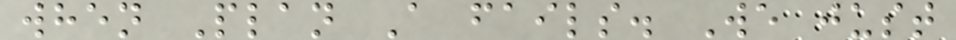when Plan A fails. We just
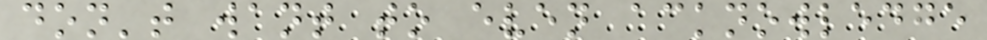don't want to even acknowledge
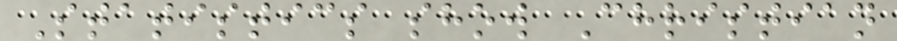Statistics show Christian
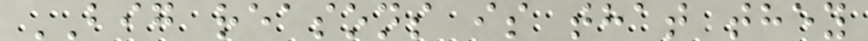BIG reasons is that they
